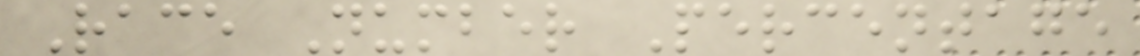Race Number Percentage
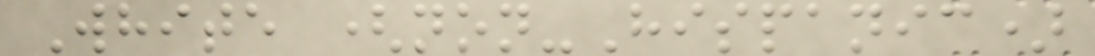White (non-Hispanic)
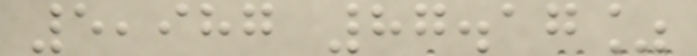5,987 87.17%
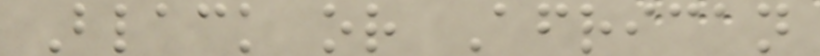Black or African
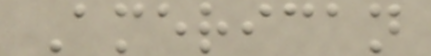American
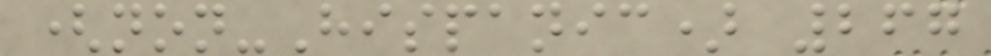(non-Hispanic) 267
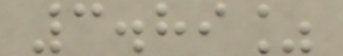3.89%
